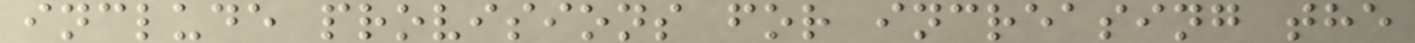include provisions for increasing the
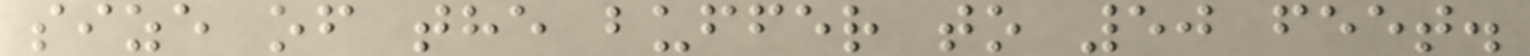size of the buffer to 50 feet.
